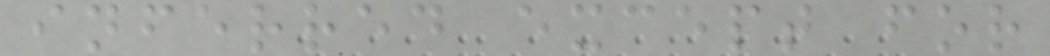inferred except for
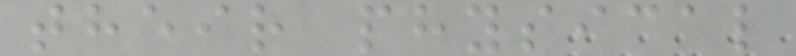their physical
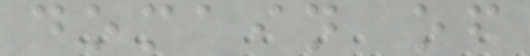domain of
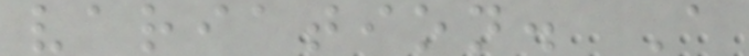variation. A
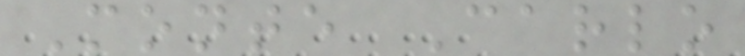Monte Carlo
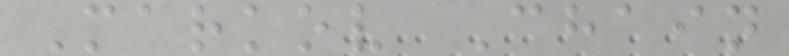Markov Chain
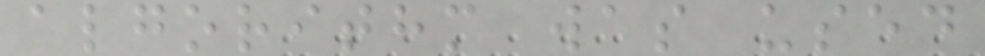algorithm was used
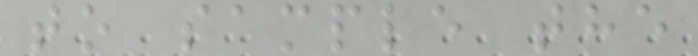to sample the
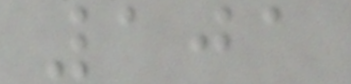101
